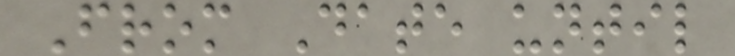From Date until
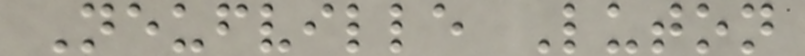Neufville Luton
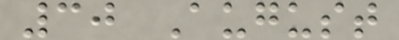30 August
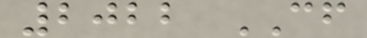2022 CF
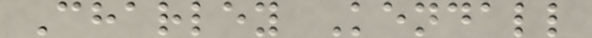Charley Kendall
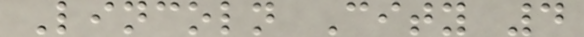Lincoln City 4
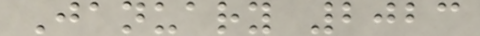January 2023
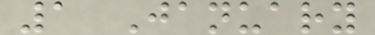1 January
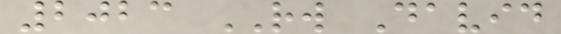2023 RW David
